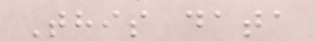This data
